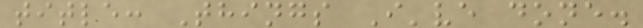title: Things I've done.
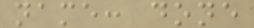name: done
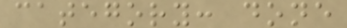category: done
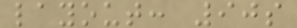layout: 90s
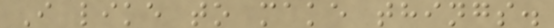I like to make things.
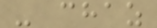- chaz
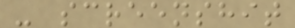- screenshit
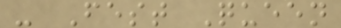- Fest Queen
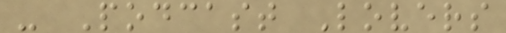- Podcast Lovers
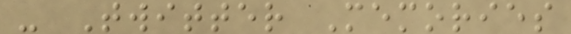- Twitter Memories
